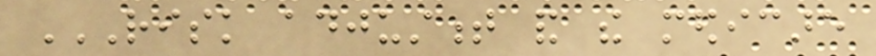RISK ADJUSTMENT AND THE MEDICARE
